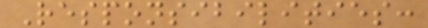Responsibilities:
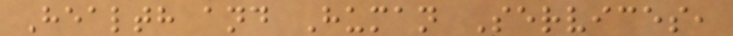Health and Human Services,
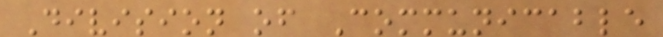Division of Communicable
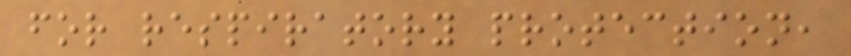for respiratory protection,
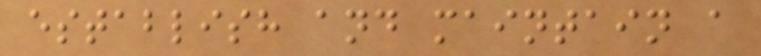establish and maintain a
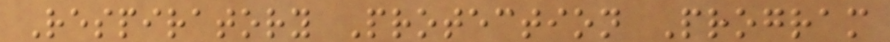Respiratory Protection Program
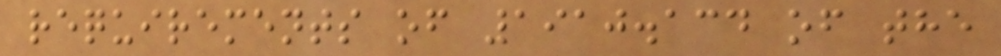requirements of 1910.134 of the
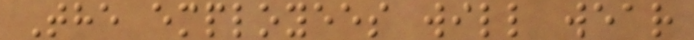The employees will wear
